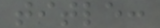title:
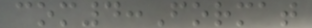com4:Format
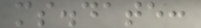ms.date:
